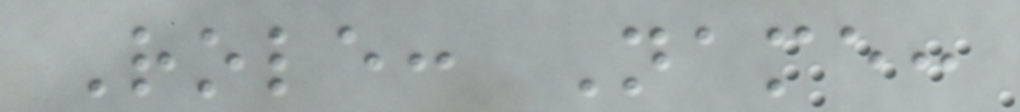Role: Name:
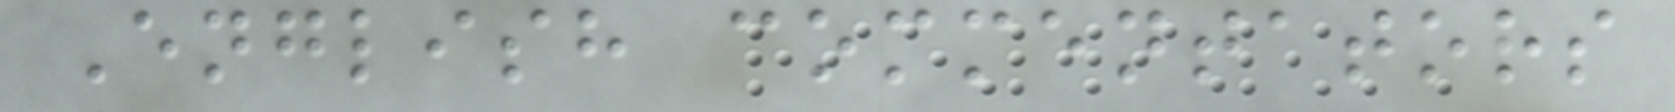English commentators
